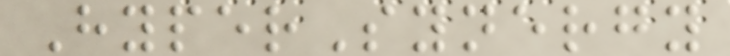HyperSynergy
